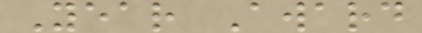Year Award
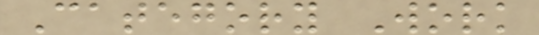Category Work
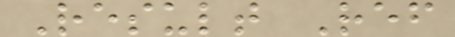Result Ref
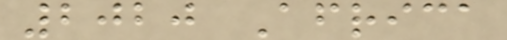2020 Africa
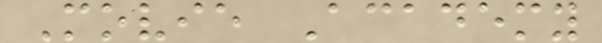Movie Academy
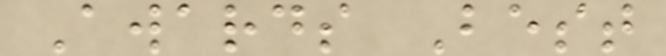Awards Best
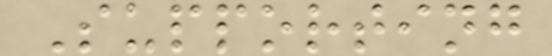Supporting
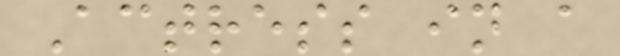Actress in a
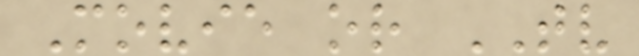Movie or TV
